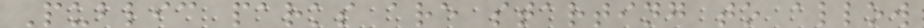Public parks are starting to allow
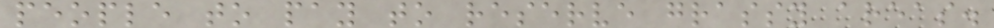people to pay to reserve grassy areas.
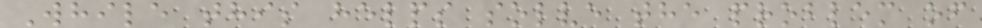While this helps solve the problem of
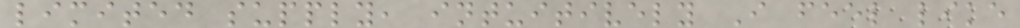limited supply, intuitively I feel like
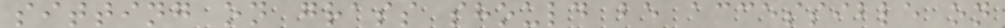sitting on grass should be accessible on
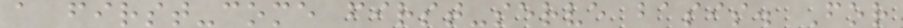a first-come first-serve basis. For
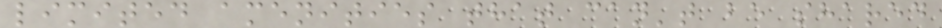limited amenities that can't be shared
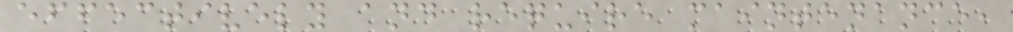effectively and require maintenance,
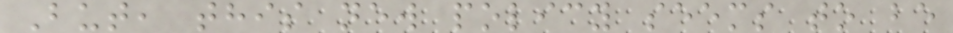But, this new policy seems to be
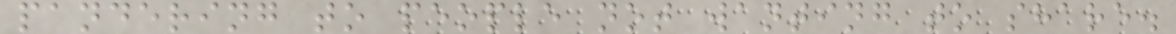pandering to people not wanting to share.
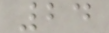24
